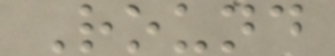Round
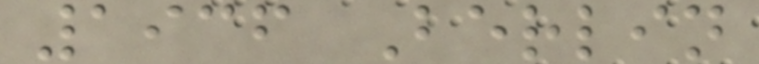1936 Berlin
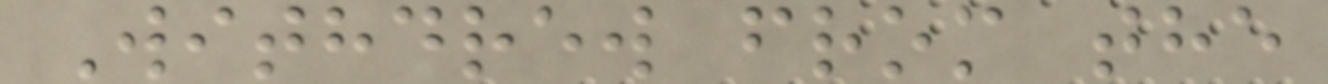Withdrew from the
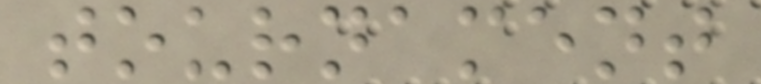tournament
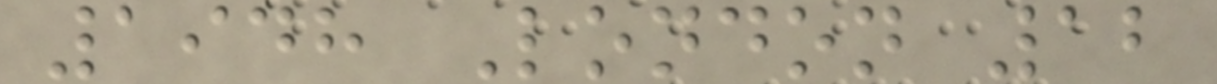1948 London 12
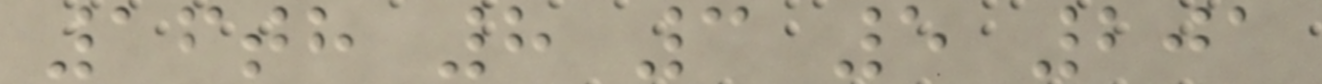16th 8 3 5 201
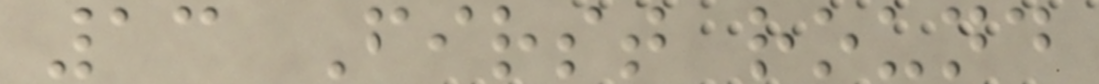13 First round
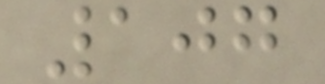107
